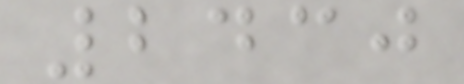2430
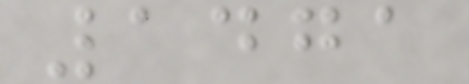1471
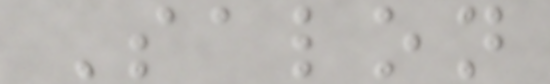Salon
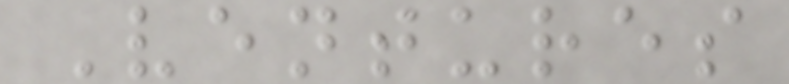Ventures
